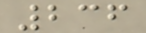236
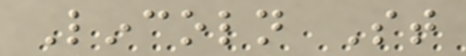Lincoln St
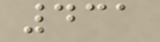431
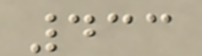433
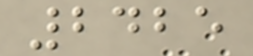2425
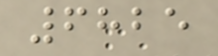6825
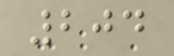204
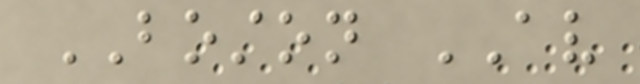BOSTON AV
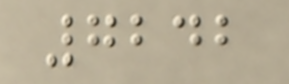7242
